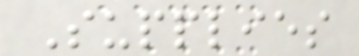Supplies
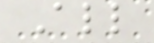All
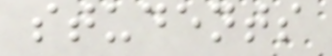students
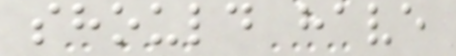should have
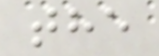the
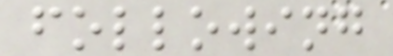following
